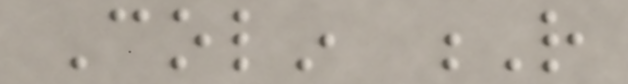Colin R
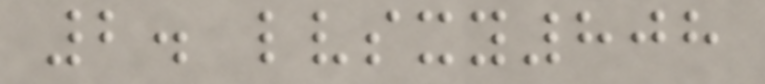2. lvsxy808
